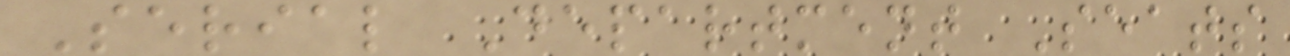Serial Department Seats
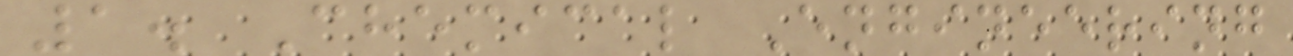1. Chemical Engineering
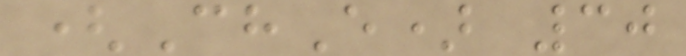(ChE) 30
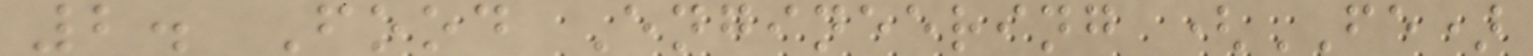2. Food Engineering (FE)
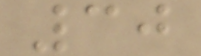30
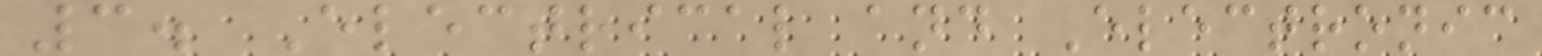3. Electrical and Electronic
